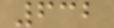632
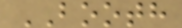BOOTH
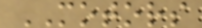MOTORS
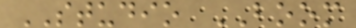STUDIO BOOM
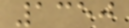1350
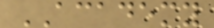ACADEMY
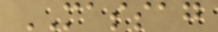MASSAG
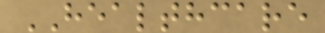HEALTHCARE
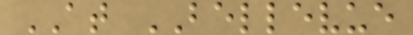AT BELLEVUE
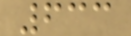633
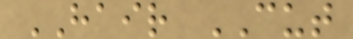HAIR CUT
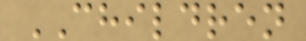CHILDREN
